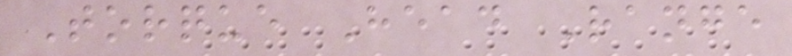Torque Head Range
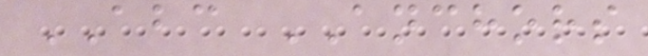ABC ANCHORS
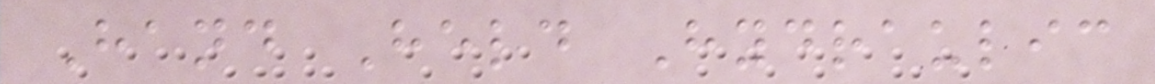Hand Held Hydraulic
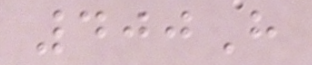400H
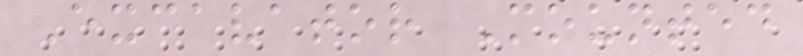Excavator Mounted
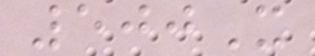500X
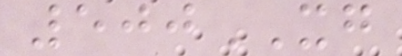500XG
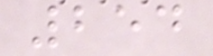254
